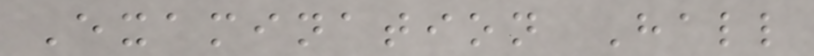Examination Hall
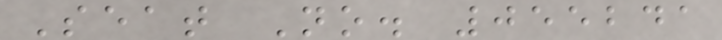Seat No. 055241
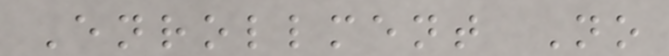Enrollment No
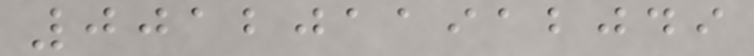0012011912049
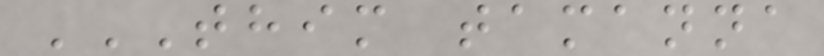THIM TAMANNA
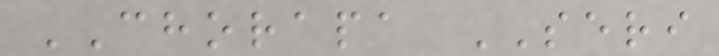CHORAPA SERI
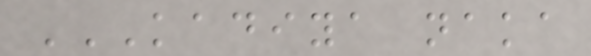KADIYA NAKA
